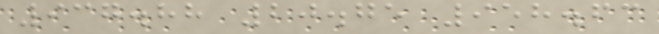937.88 20.75 958.63
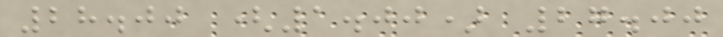28.00 (1.00) 27.00
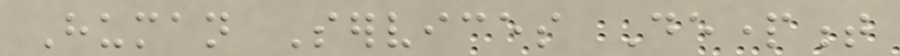Human Services Department
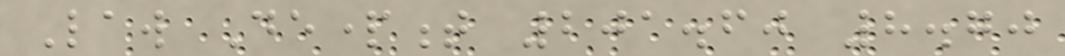Law Department 201.60 8.70
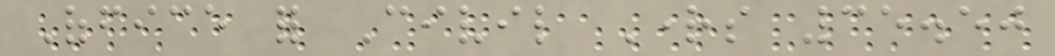Office for Civil Rights 35.50
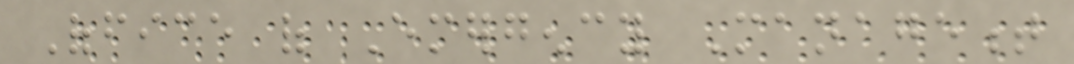Office of Emergency Management
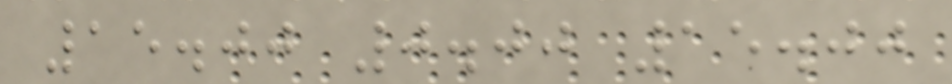15.00 0.00 15.00
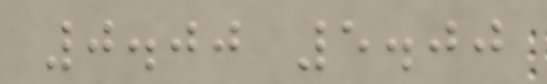0.00 5.00
